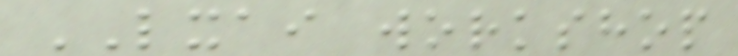LXAI workshop
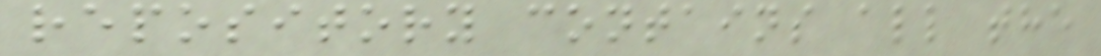repository contains all the
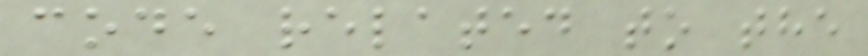code related to the
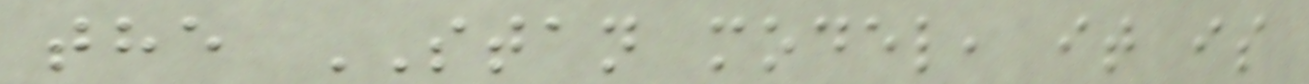the STAN model, it is
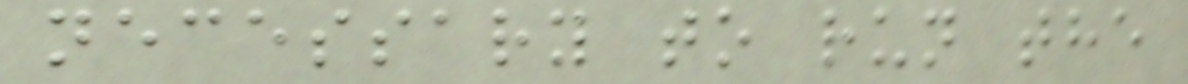necessary to run the
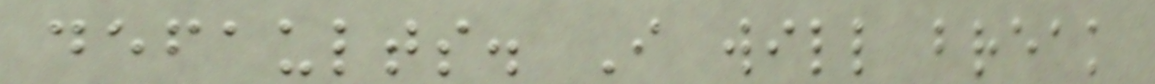defaults. I will break
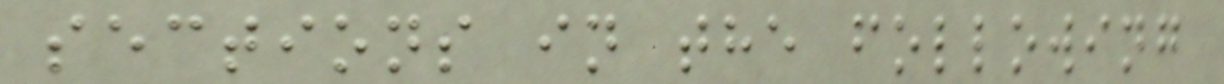sections in the following
